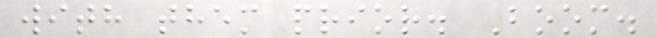with them prior. Boom.
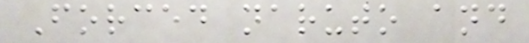Forced naruto and
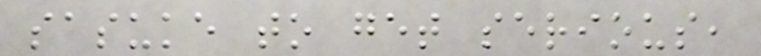sasuke to get serious,
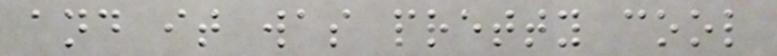and it was pretty cool
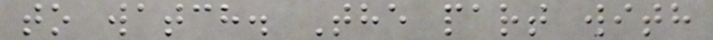to watch. The part with
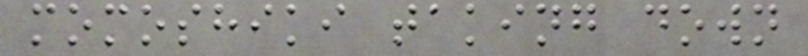momoshiki taking down
